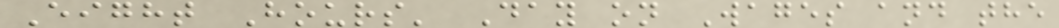Eight Hours' Day on Wages and the
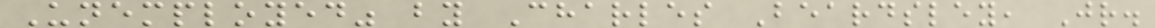Unemployed" by Charles Beardsley, Jr.
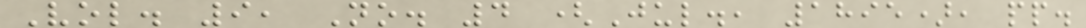Vol. 9, No. 4 (Jul., 1895), pp.
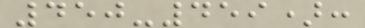450-459):
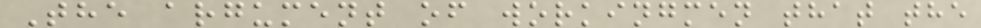The argument of workingmen that the
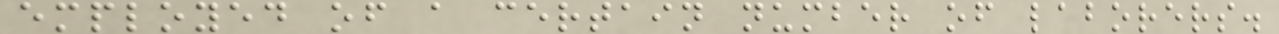employed of a certain number of laborers.
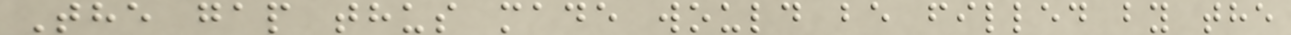The gap thus made would be filled by the
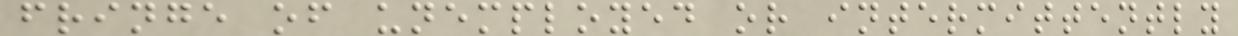fringe of unemployed or intermittently
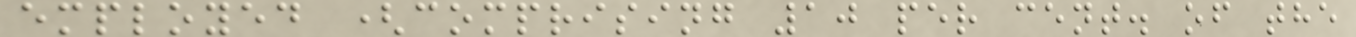employed (comprising 10 per cent. of the
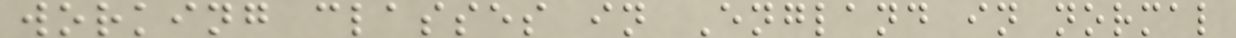working classes in England in normal
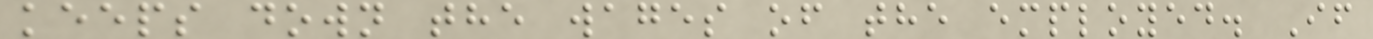keeps down the wages of the employed. If
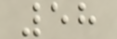58
